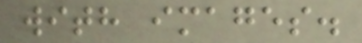with images.
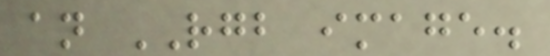an RGB image.
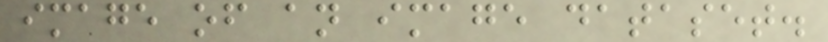image of an image dataset.
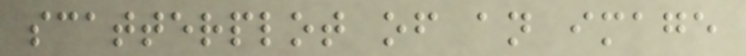scatterplot of an image
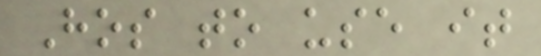Hos to use it
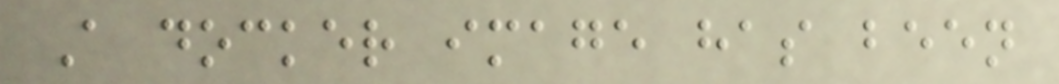A docker image has been
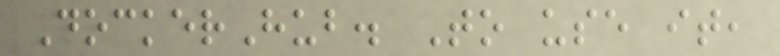DockerHub. To use it,
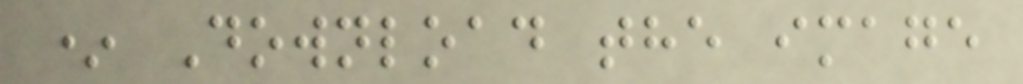* Download the image
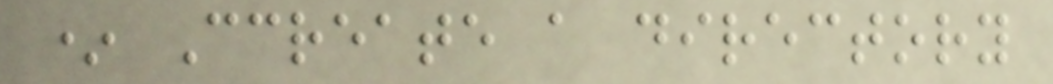* Ccreate a directory
